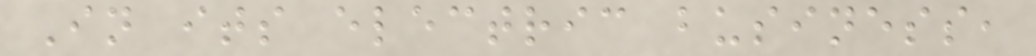In its electric business,
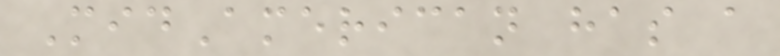MidAmerican has a
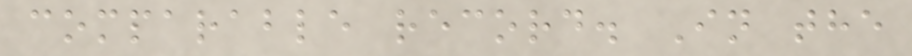comparable record. In the
